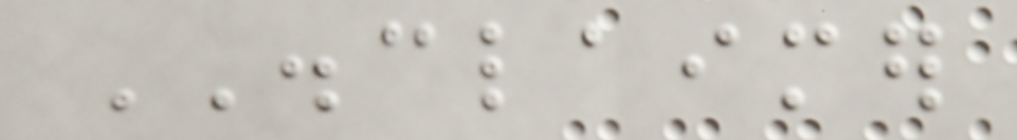DISCLAIMER
